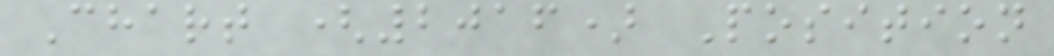Chart (2016) Position
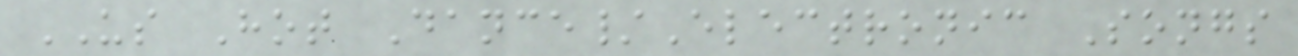US Hot Dance/Electronic Songs
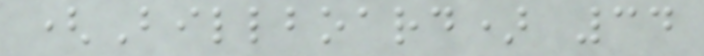(Billboard) 34
